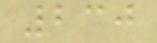230
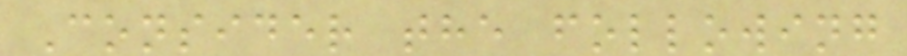Consider the following
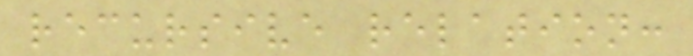recursive relation:
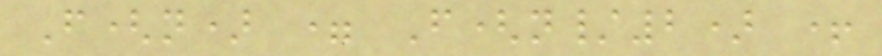F(n) = F(n/2) +
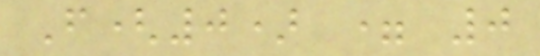F(0) = 0
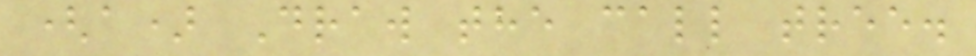(a) Draw the call tree.
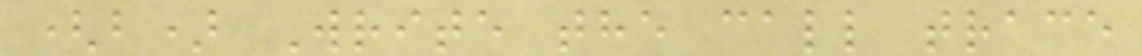(b) Write the call trace
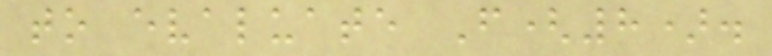to evaluate F(8).
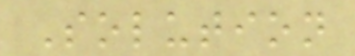Solution
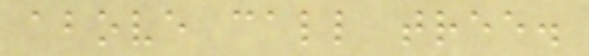above call tree.
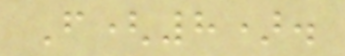F(8).
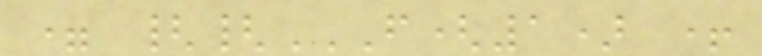= {{F(1) +
